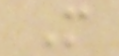M
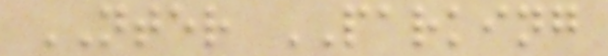NTER PARKING
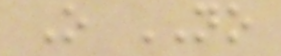O NO
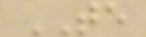TE
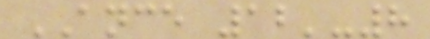ANCE 12'-8
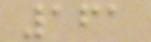161
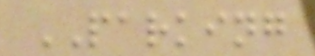PARKING
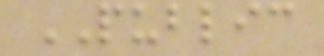PUBLIC
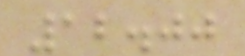12.00
